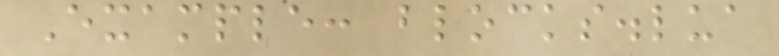Example: blocks.lua
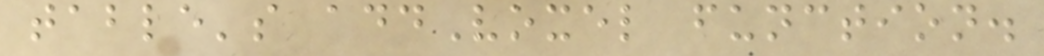table's addVoxel function.
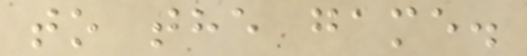to the game.
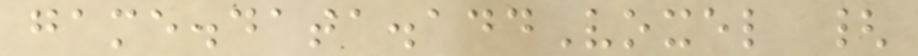game.data.addVoxel {
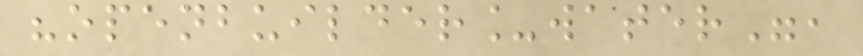"openbuilder_water",
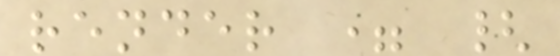render = {
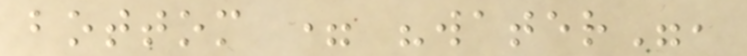bottom = "water",
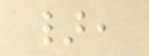},
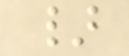}
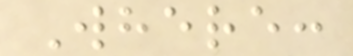Where:
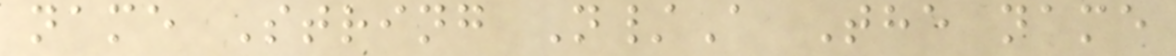name String N/A The name
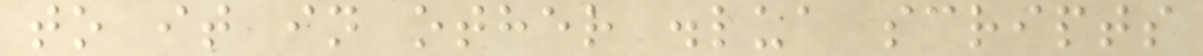to it in other .lua scripts
